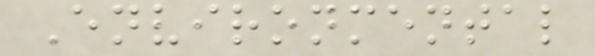Environmental
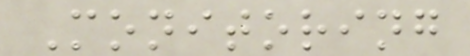Monitoring
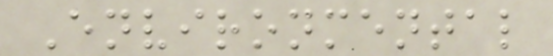Environmental
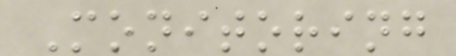Monitoring
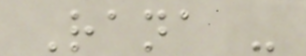Rana -
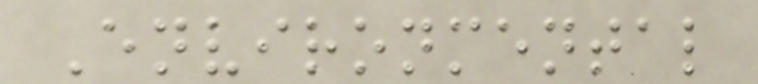Environmental
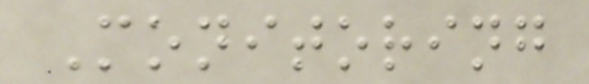Monitoring
